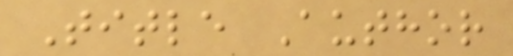Title Author
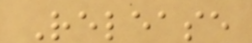Release
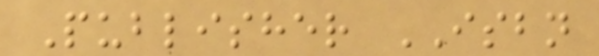Publisher ISBN
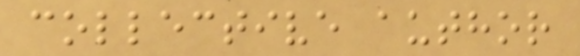collective author
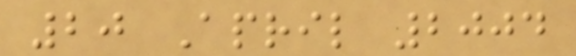20 April 2004
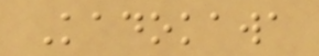Kadokawa
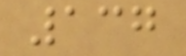137
